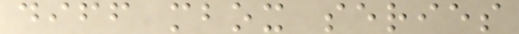diff mbox series
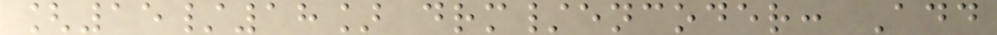[15/18] drm/encoder: Add
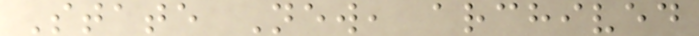State New, archived
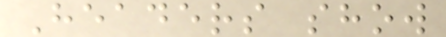Headers show
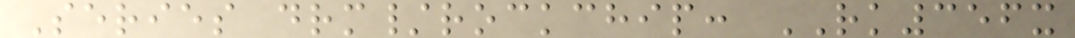Series drm/rockchip: RK356x
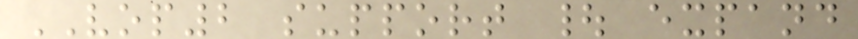VOP2 support | expand
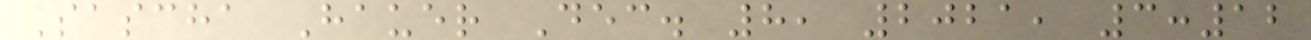Sascha Hauer Dec. 8, 2021, 3:12
